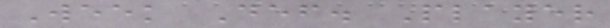Week Def. Player
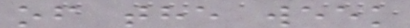of the week
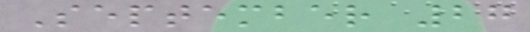September 27
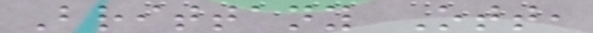Brittany Ott,
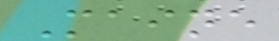Maine
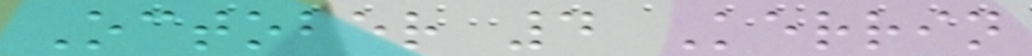October 4 Kerrin
